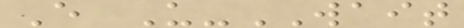E U-WAIT
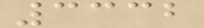3332
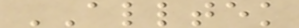ALLTEK
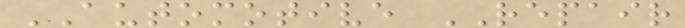AUTOMOTIVE REPAIR
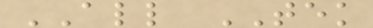ALL TEK
